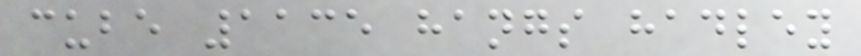cube 1135 hangs hadley
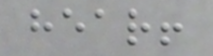hear!
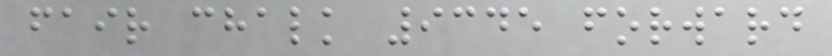fair chalk 9345 forward
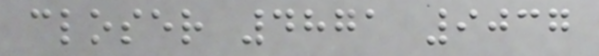closer 4871 9037
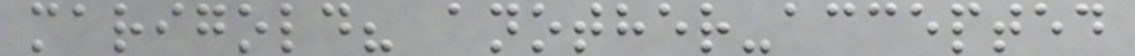marigold? another-accepted
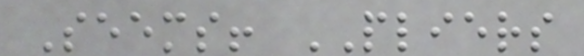Seems! PLIERS
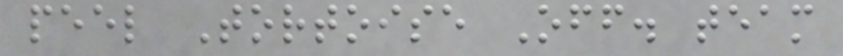peel Tortoise Off. team
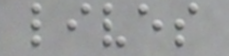lives
